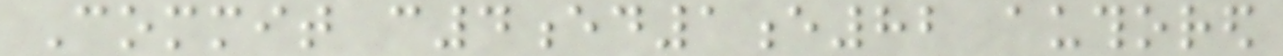Commit c4ed1e82 authored
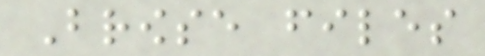Browse files
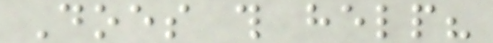Does this help?
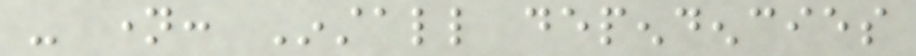- name: Install dependencies
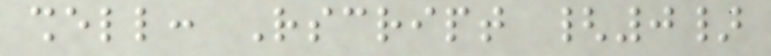shell: Rscript {0}
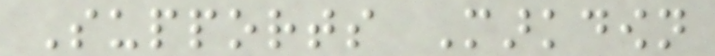Supports Markdown
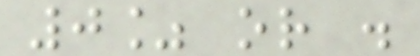0% or .
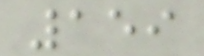159
